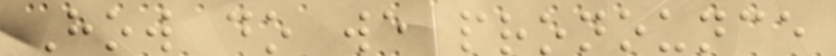How do we pronounce
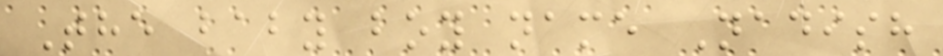The baby boy name Nadish
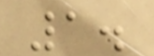1.
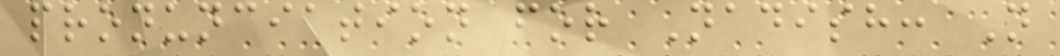pronunciation for Nadish: N
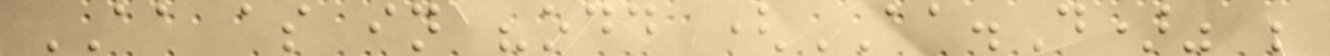AA as in "odd (AA.D)" ;
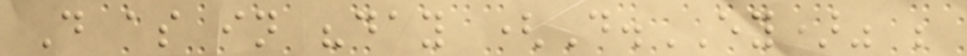D as in "day (D.EY)" ;
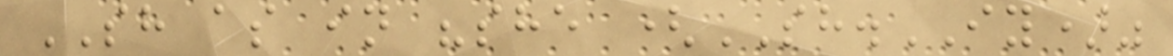SH as in "she (SH.IY)"
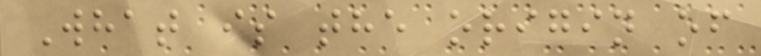What is the origin of
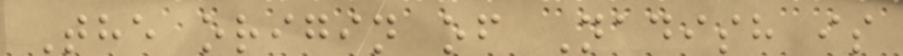The origin of Nadish is
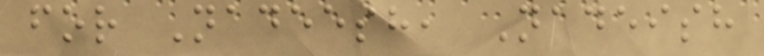for Nadeesh, Nadeish
